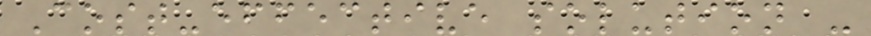Cost-effective solution -
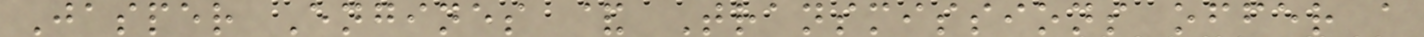Jasper Engines & Transmissions offer a
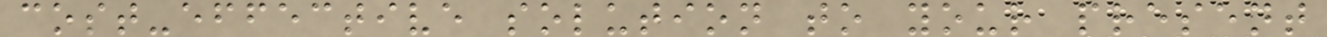cost-effective solution to your present
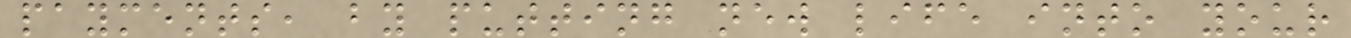payments, by putting new life into your
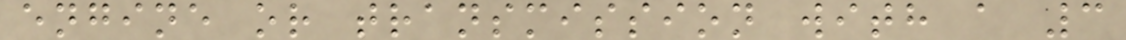engine or transmission with a 3
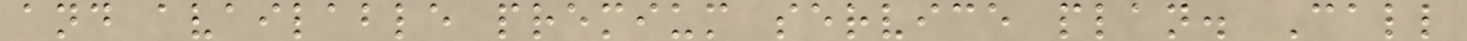and available premium service plan. Call
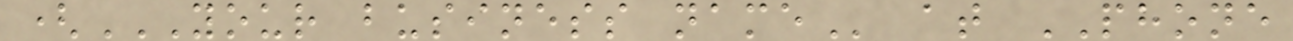(YOUR BUSINESS NAME at PHONE
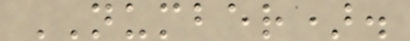NUMBER).
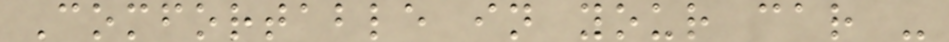Comfortable in your car -
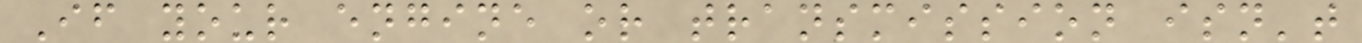If your engine or transmission isn't
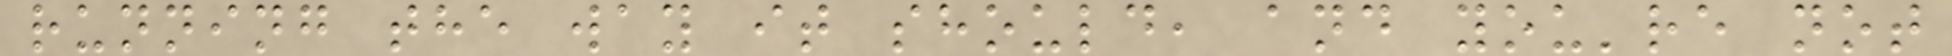running the way it should, and you're not
